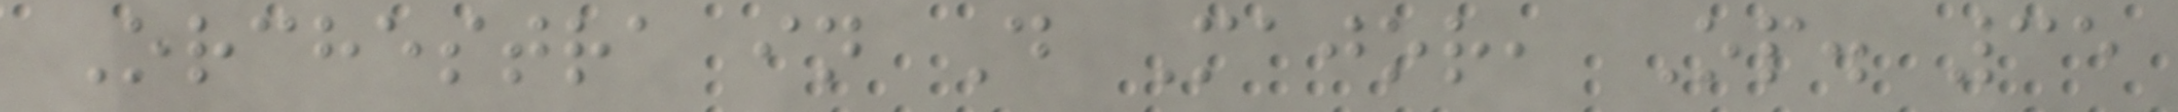Orchestra in D Major, Op. 35
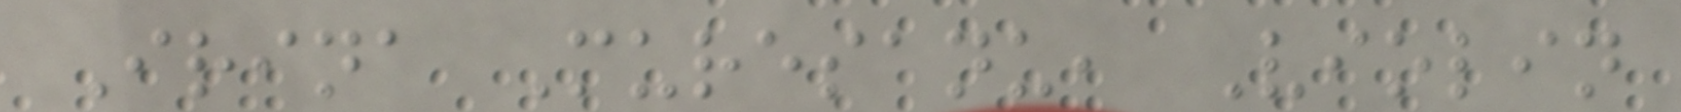Irina Muresanu, Violin
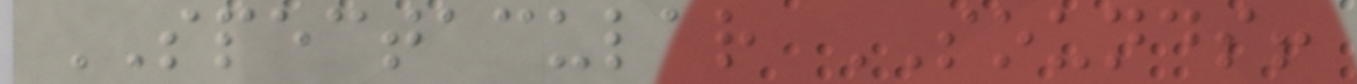SPECTACULAR SOUNDS!
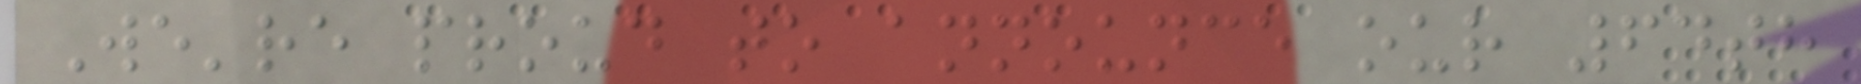We're proud to announce our 64th
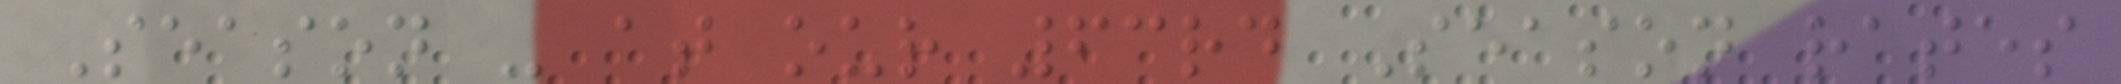Season - at our 63rd Season rates
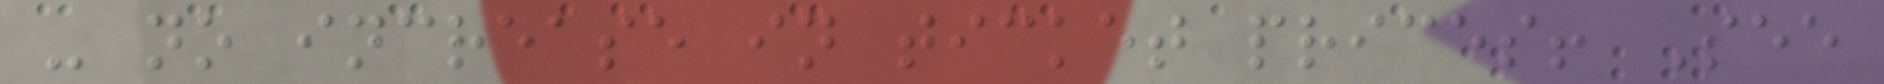- no increase in ticket prices! See
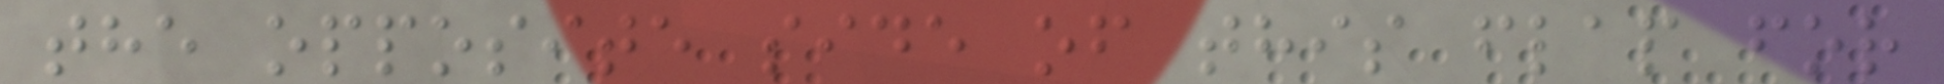the opposite side of this flap for
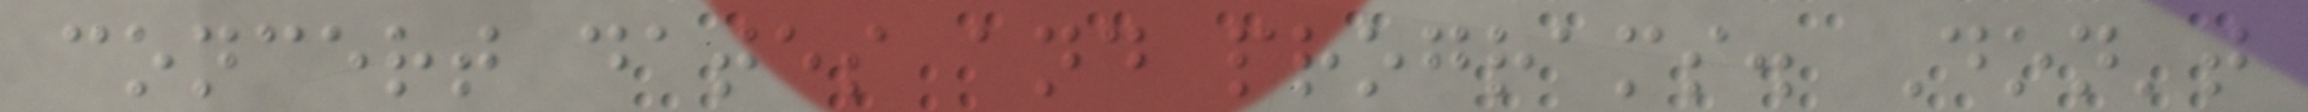concert dates and programs. Don't
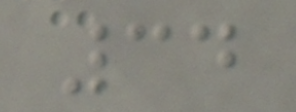34
